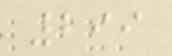299
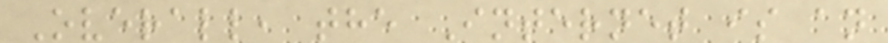Overall, the Internet is an
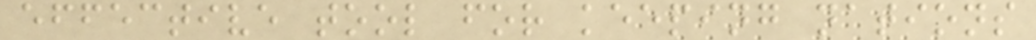effective tool for keeping nations
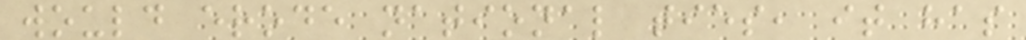would erode national ties, it has
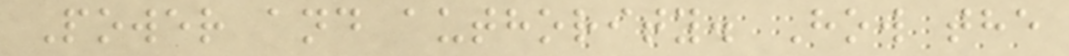Power and authority. How the
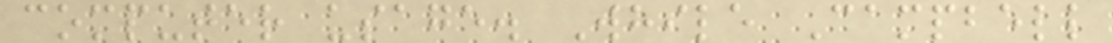computer usage. While Campbell
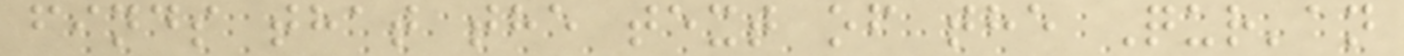finds that the text of the Qur'an
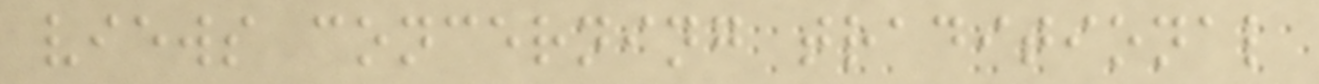views concerning traditional
